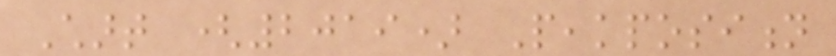Chart (2019) Peakposition
